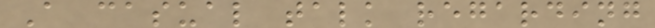A casual talk regarding
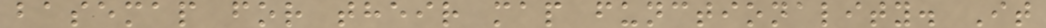basemap for their map functionality. It
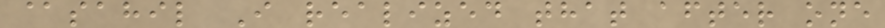@sahil I realized that after one
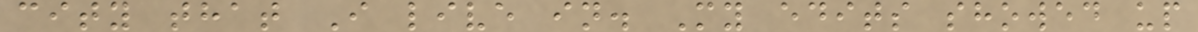city that I live in. My edits showed up
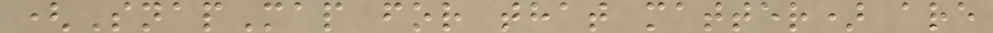(SnapMap for that matter) are
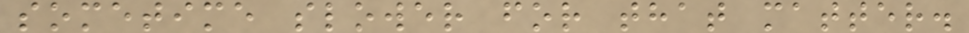sometime slower for that matter.
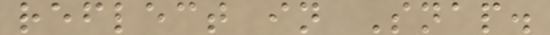reflect in Snap.
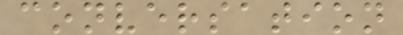conversation
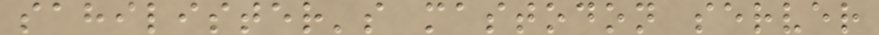sahilister's mastodon server
